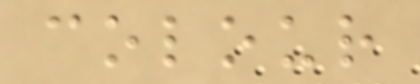colour
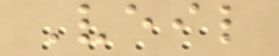Veil
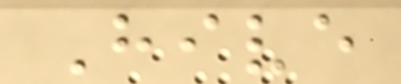Hive
